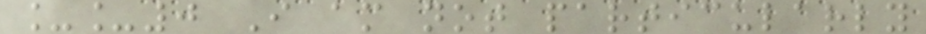__0 I am not particularly
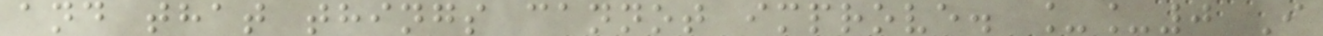and that things cannot improve. __0 I
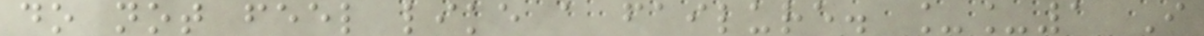do not feel like a failure. __1 I
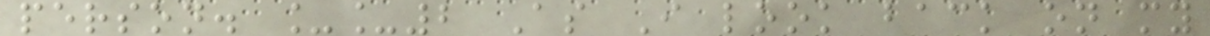person. __2 As I look back on my
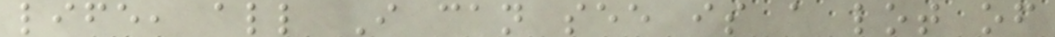life, all I can see is a lot of
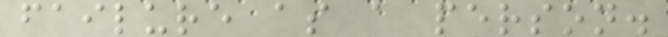failure as a person.
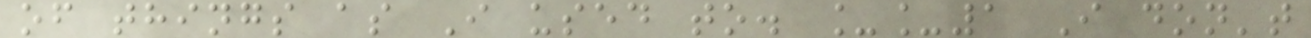of things as I used to. __1 I don't
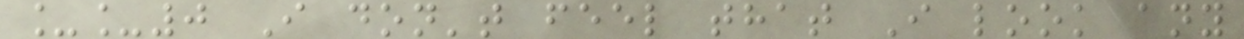__0 I don't feel that I look any
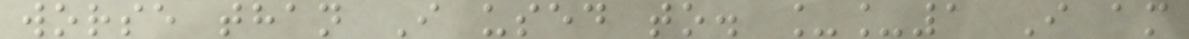worse than I used to. __1 I am
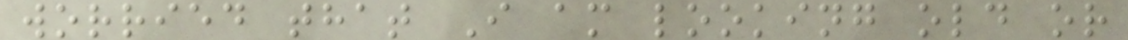worried that I am looking old or
